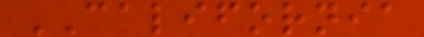CALIFORNIA
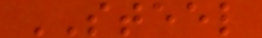STEEL
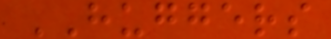HUGGERS
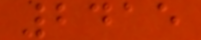2415
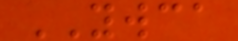YWCA
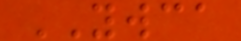YWCA
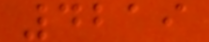4219
